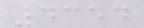4354
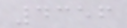4356
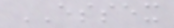ESSEX
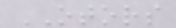OTORS
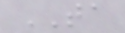TA
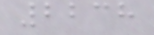2238
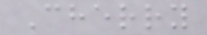Cherry
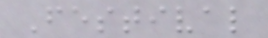Festival
